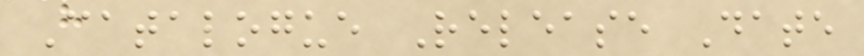Catalogue Release Date
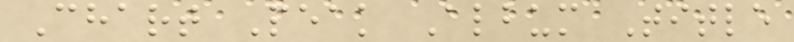Chart Peak Album Title
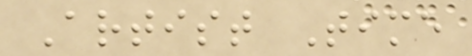Artist Time
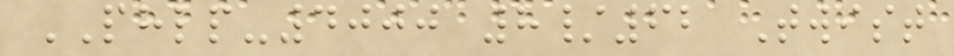PHLP-4000 8/62 Twist
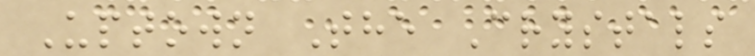Uptown The Crystals
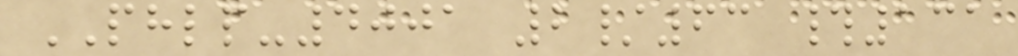PHLP-4001 2/63 #131
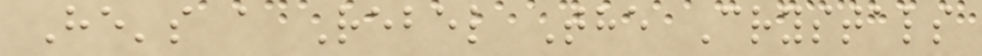He's a Rebel The Crystals
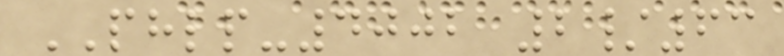PHLP-4002 2/63
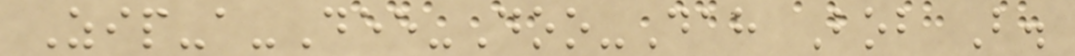Zip-a-Dee-Doo-Dah Bob B.
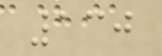130
